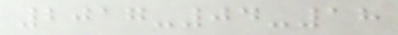2017-04-18
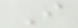I
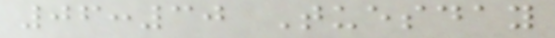06:30 Tuesday
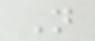N
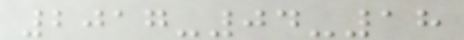2017-04-18
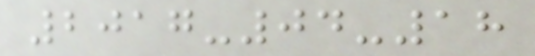2017-04-18
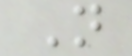N
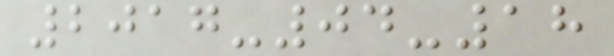2017-04-18
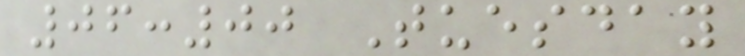06:00 Tuesday
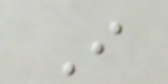I
